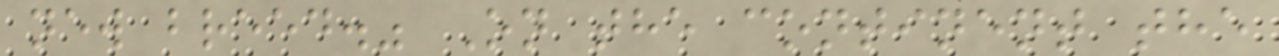new breed." On the continent the
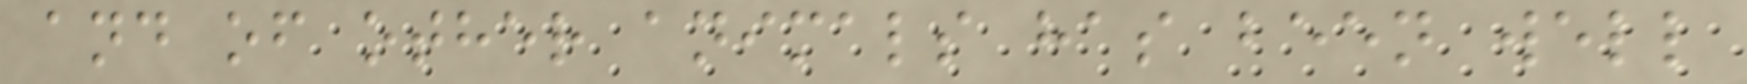and of other animals has been well
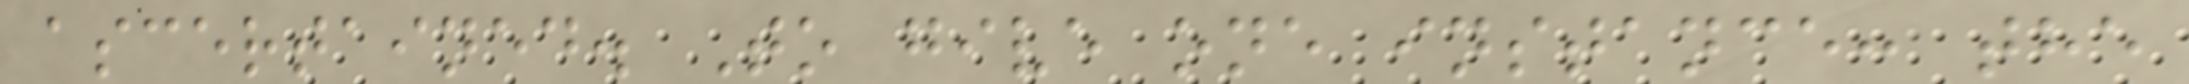ascertained. To give one instance: the
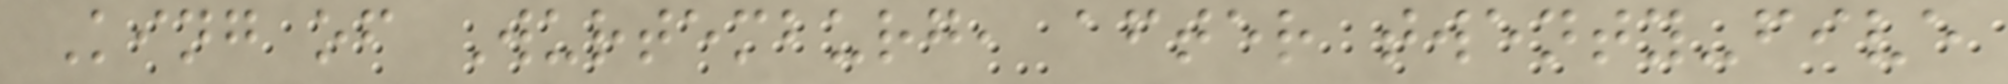King of Wurtemburg, after twenty-five
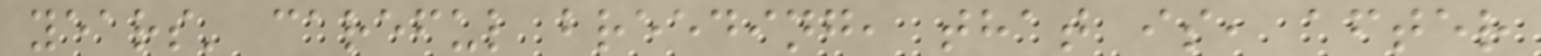years' careful breeding, that is, after
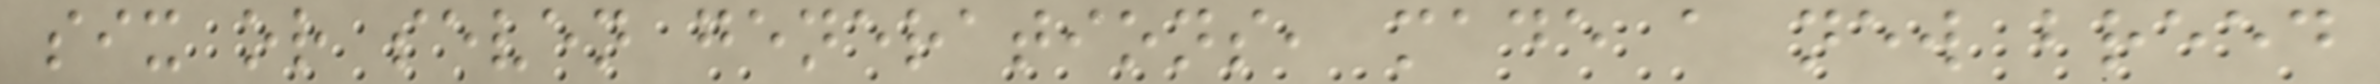six or seven generations, made a new breed
